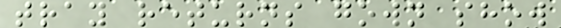tray returns gown show
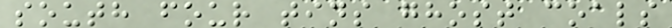south four tins ghost coals
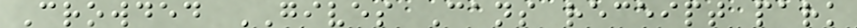Crowded GIVES Cans receipt park
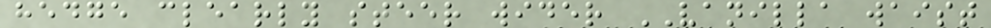hedge clearly steer wider VANILLA waist
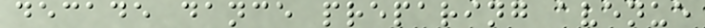decade dance preparing avenue
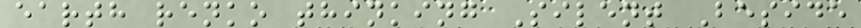earth renko thinking Silent Beside
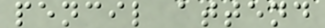pencil attend
